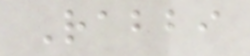Rabbi
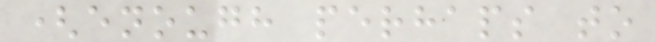(enough perhaps to
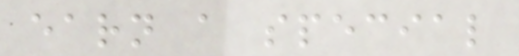earn a special
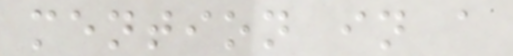mention in a
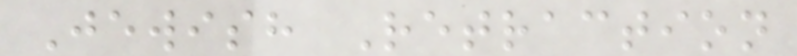Jewish Retraction
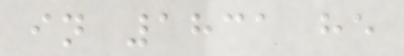in 1831 he
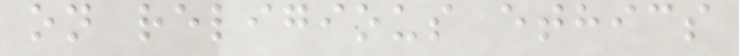on religious ethics
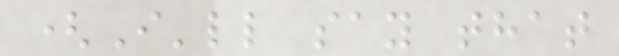(I'll say that
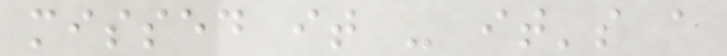missed it - it's a
